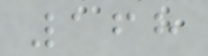168
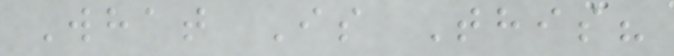What Is This?
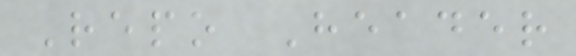Repo Header
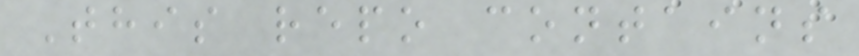This repo contains
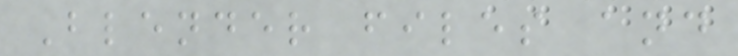Blender files and
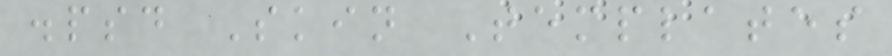.psd Skin Templates
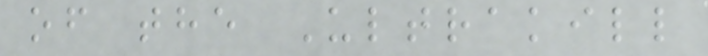of the Ultrakill
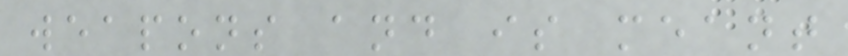weapons and is meant
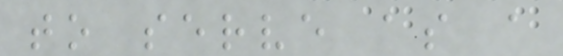to serve as a
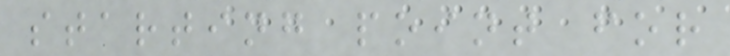starting point for
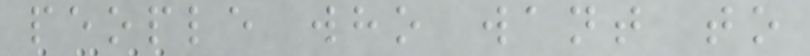people who want to
